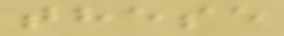these
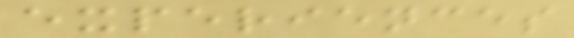experiences
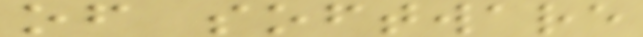of software
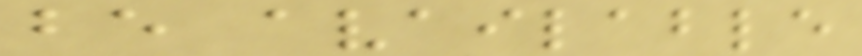be available
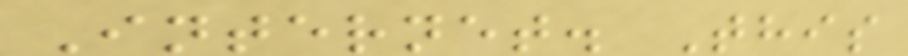Internet. This
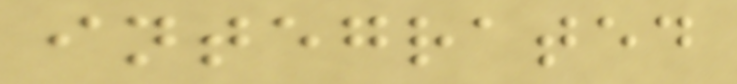integrated
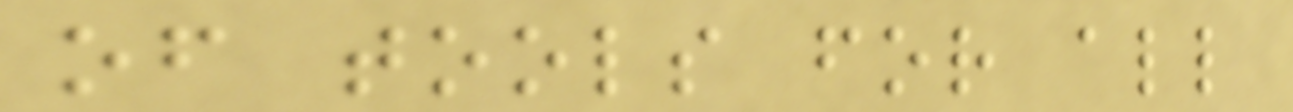of tools for all
